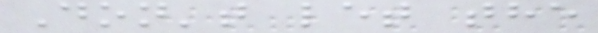Don't let the
